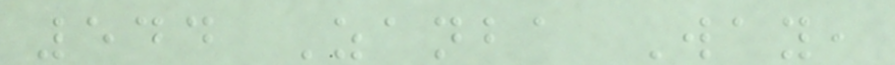544 Zanba Way,
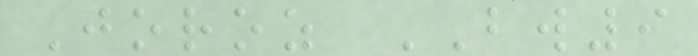Joroz BW9
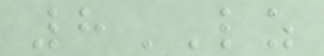8LZ
